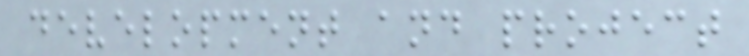development and project
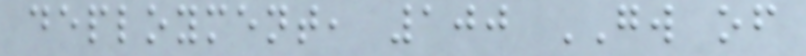deployment, 100 GW of
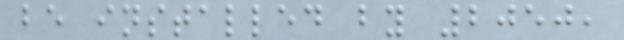be installed by 2050,
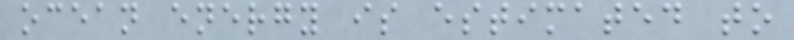ocean energy is estimated to
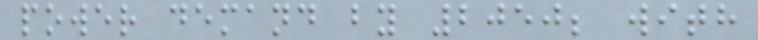power demand by 2050; with
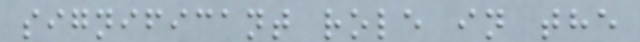significant role in the
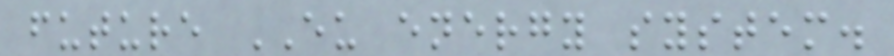future EU energy system.
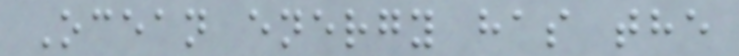Ocean energy has the
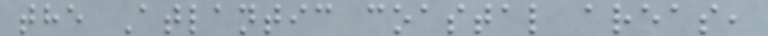the Atlantic coastal areas,
